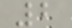2
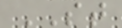ST
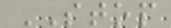STOP
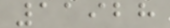11928
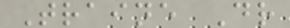Traine Dr
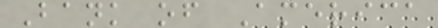Bank of America
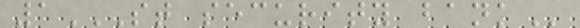1ST SECURITY BANK
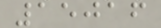15016
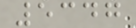5347
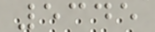5345
